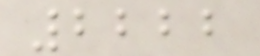2222
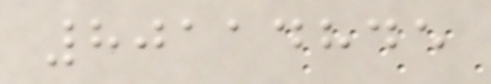80114845
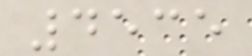4535
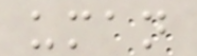uman
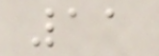11
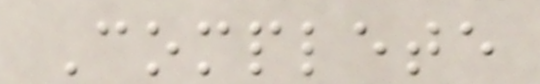Complete
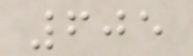605
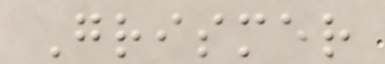Grismer
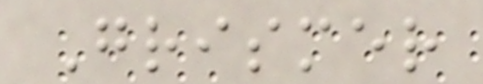Grismer
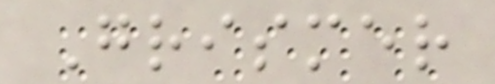Grismer
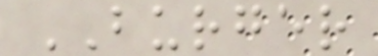BURGER
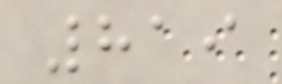819
